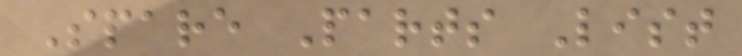Spare Parts List
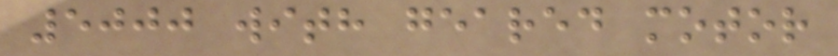5000 with geared motor
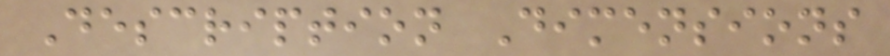Description Dimensions
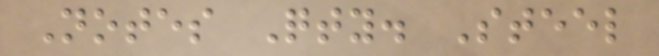Notes Qty. Steel
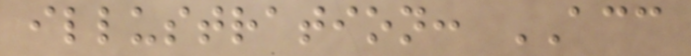illustration: ACC
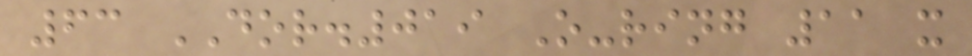63 DOR.019 O-ring 11 x
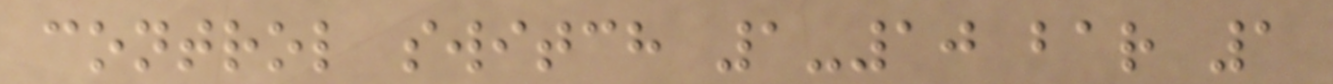control switch 1-10 bar 1
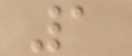1
